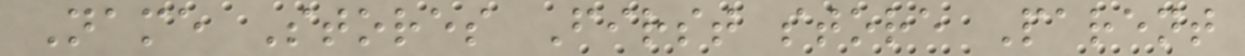Name Stores First store Parent
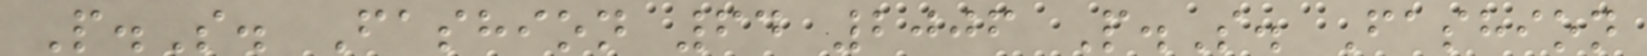P.S. Fashion 64 2006 P.S. Fashion
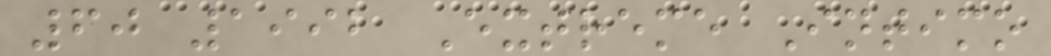60 1992 Extreme Intimo
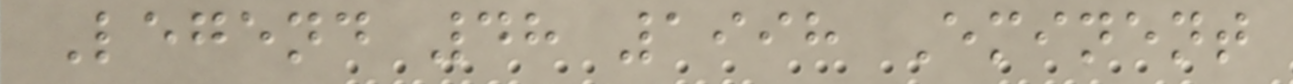Legend 48 1998 Eminent
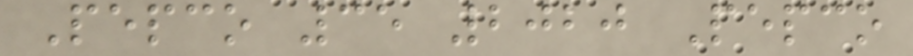Pepco 35 2020 Pepco
